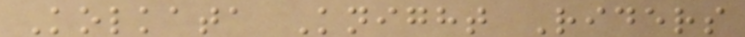Kolkata Knight Riders
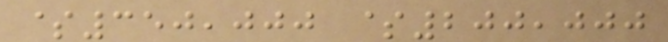$350,000 $200,000
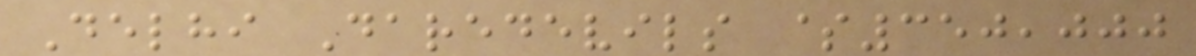Delhi Daredevils $350,000
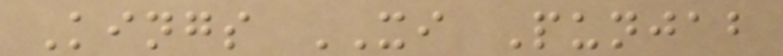Kings XI Punjab
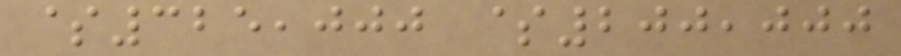$325,000 $200,000
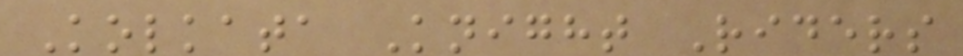Kolkata Knight Riders
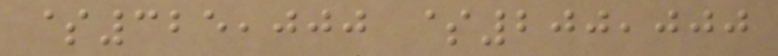$325,000 $200,000
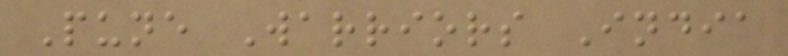Pune Warriors India
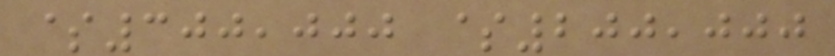$300,000 $200,000
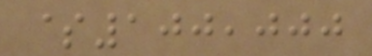$100,000
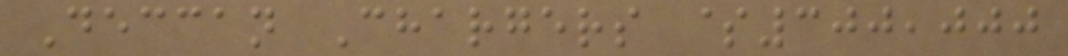Deccan Chargers $300,000
